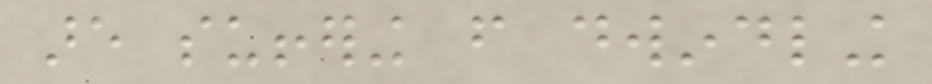are suffering from dwindling
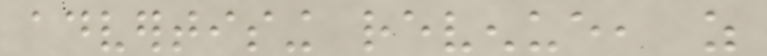advertising revenue, as
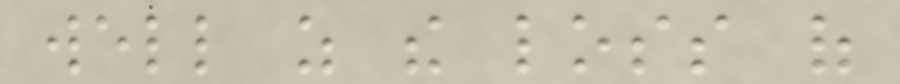well as the loss of
